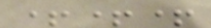+++
